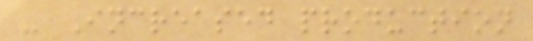- Increased production
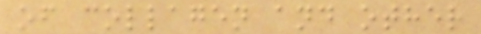of collagen and other
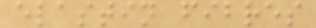elastin fibres
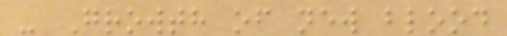- Growth of new blood
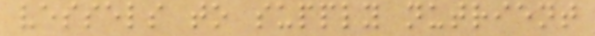vessels to supply nutrient
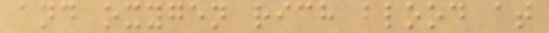and oxygen rich blood at
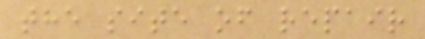the site of repair
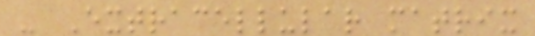- Extracellular matrix
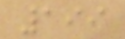199
